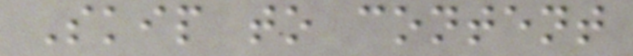Skip to content
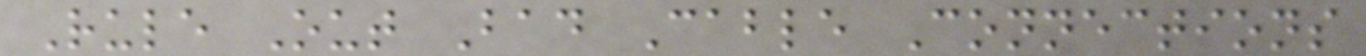Rule Out Bad Cable Connections
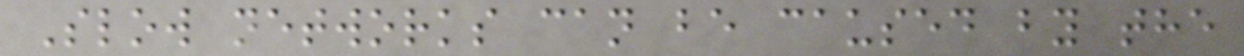Slow networks can be caused by the
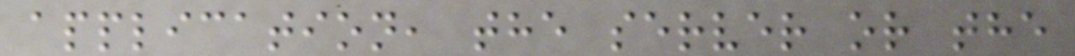application, the server or the
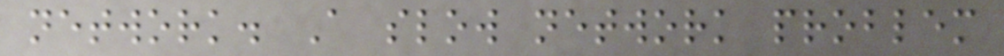network. A slow network problem
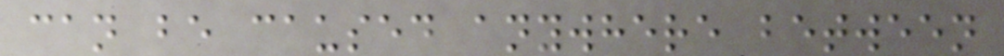can be caused anywhere between
